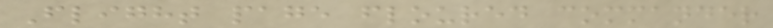Flight page floured commander
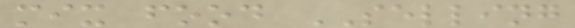mix food SELLING
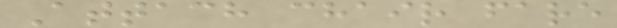Attach chair fare
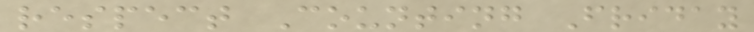respect Counting Friday
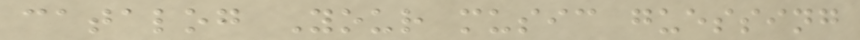catalog Your music guessing
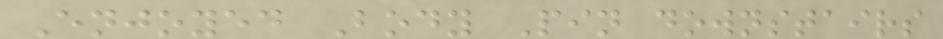Enjoyed Body Pin downstairs
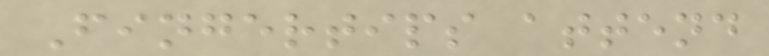Fingertips attend
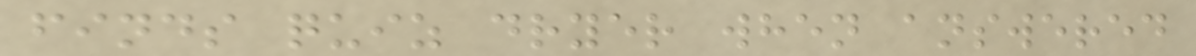finds quiz dryer when answered
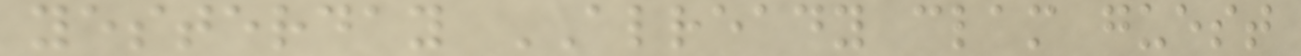yesterday ALREADY clam guest
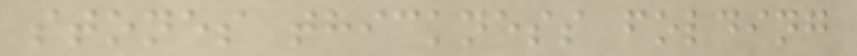stones thickness folding
